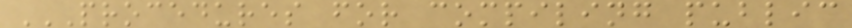PROCEDURES FOR COMPILING PUBLIC
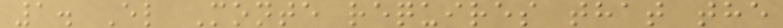1. El Monte requires that the
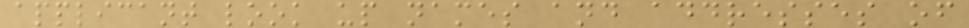applicant look up names and addresses of
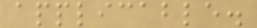applicable.
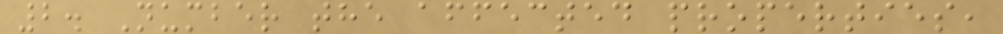2. Number the affected properties,
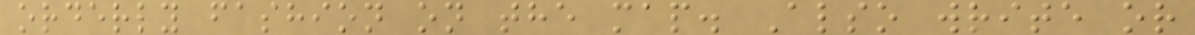orderly fashion on the map. Also write or
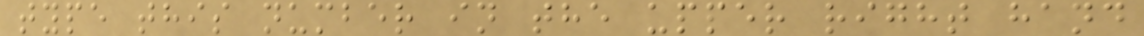type this number in the upper right hand
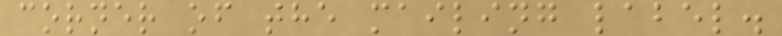corner of the mailing label.
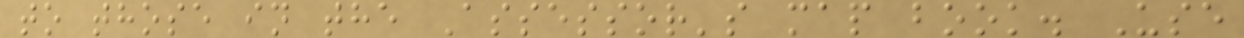to those in the Assessor's map book. Use
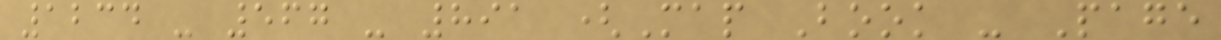1234 - 567 - 891 (Map Book - Page
